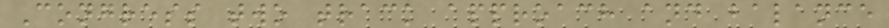Congress two track approach and balance
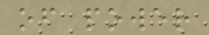of power
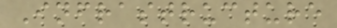Infrastructure
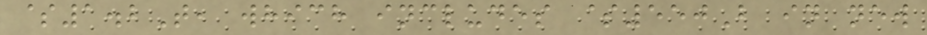$1.2T, which includes $550B in new
